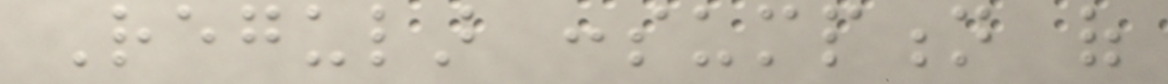Regular consumption of
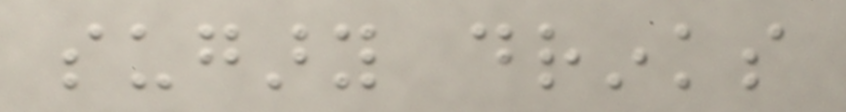sugary drinks
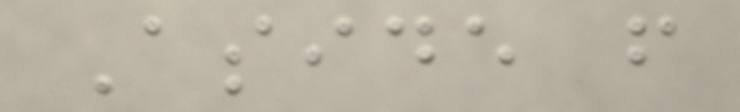Aside from
